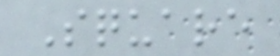Square
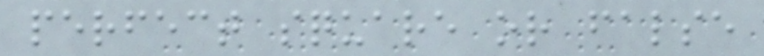perfect square or false
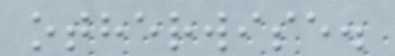otherwise.
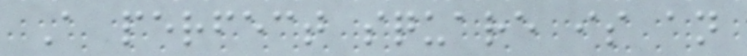A perfect square is an
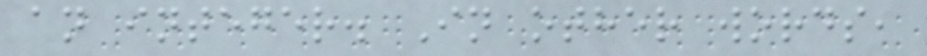an integer. In other words,
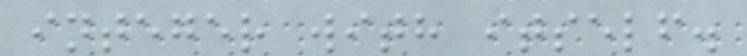integer with itself.
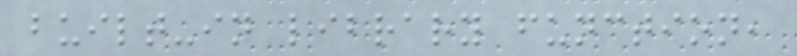built-in library function,
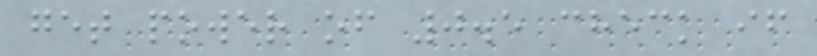get power of 0.5 check if
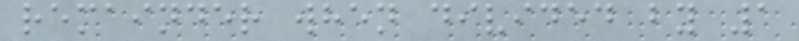remainder when divided by 1
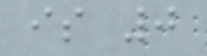is 0
